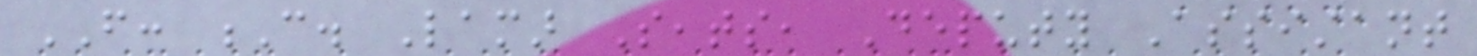FROM: C. Lamar Seats, Deputy Assistant
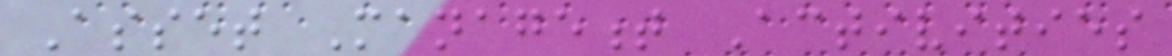Asset Management Activities
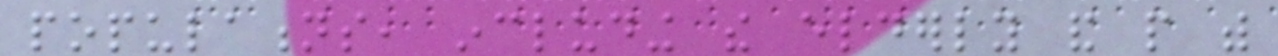populations, including the elderly and people with
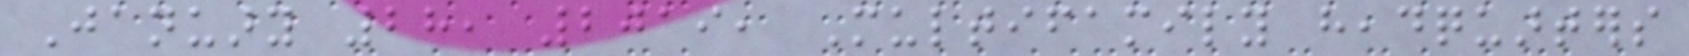January 28, 2019, Multifamily headquarters
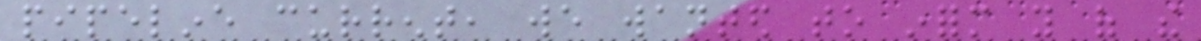pipeline current, we wanted to inform you of the
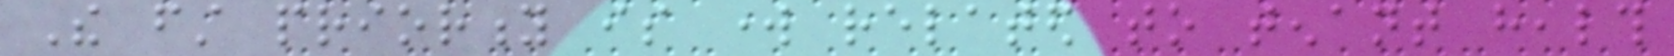The first priority is work related to tenant health
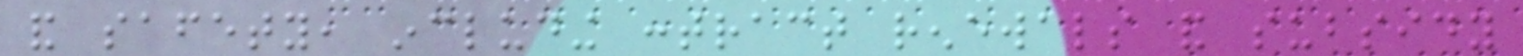and safety, including contract renewals and subsidy
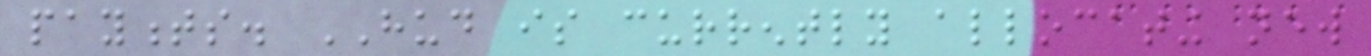payments. HUD is currently allocating new
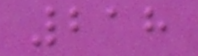218
